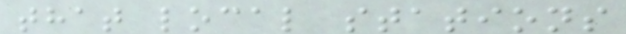that local stations
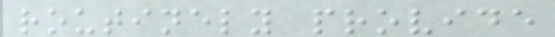routinely provide
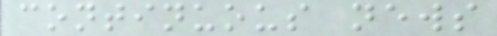continuous news
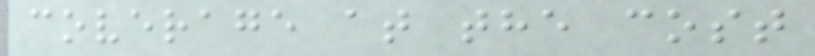coverage at the cost
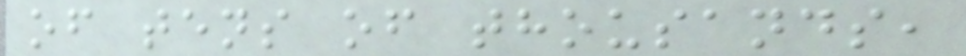of tens of thousands,
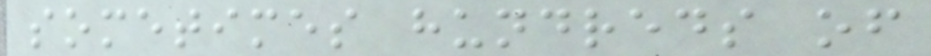sometimes hundreds of
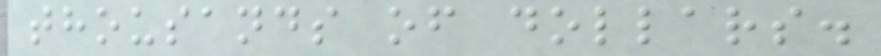thousands of dollars.
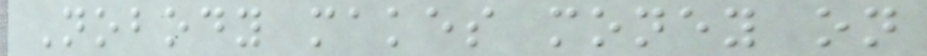Nobody makes money on
